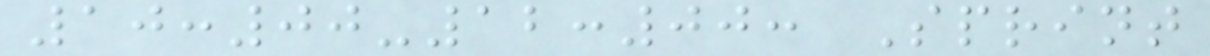10:00-12:00: Sprint
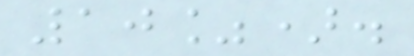10%).
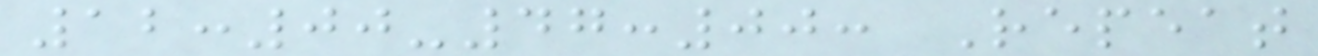12:00-47:00: Repeat
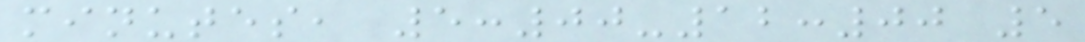minutes, 5:00-12:00 5
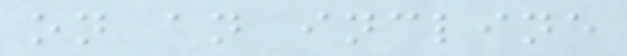on an incline
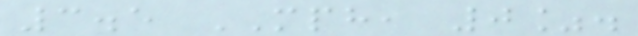3.5 MPH, 0%.
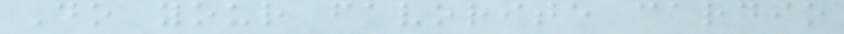Do your favorite cardio
